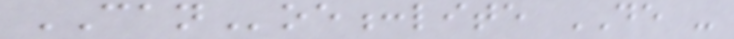CANoe:lite DE -
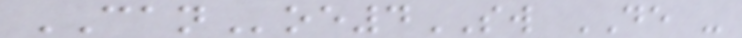CANoe4SW DE -
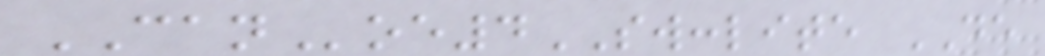CANoe4SW:lite DE
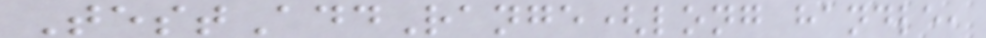TestAddRange(long handle,
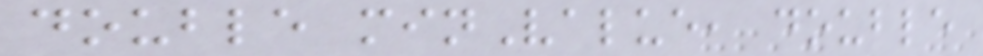double minValue, double
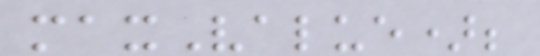maxValue);
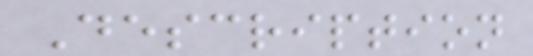Description
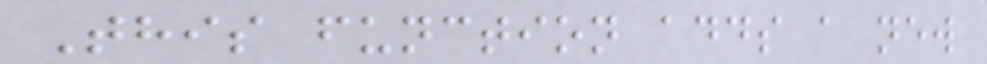This function adds a new
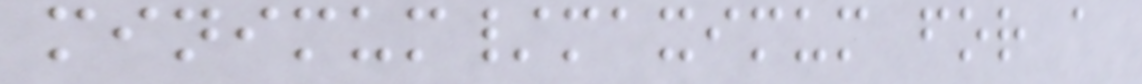minimum/maximum for a
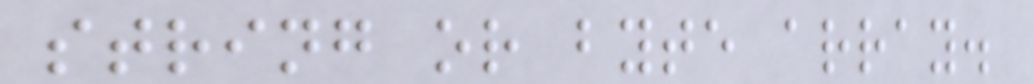string or byte array.
